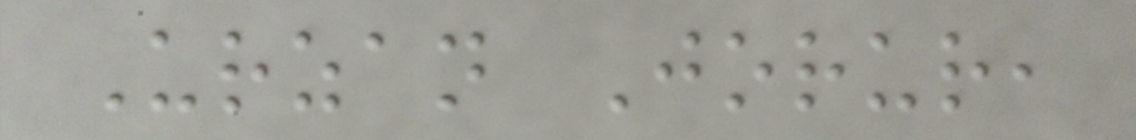Urzan Jorur,
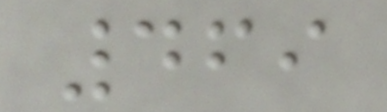469
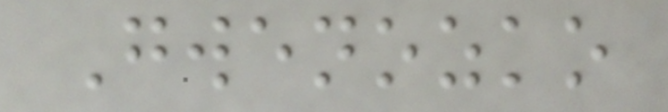Gwenozko
